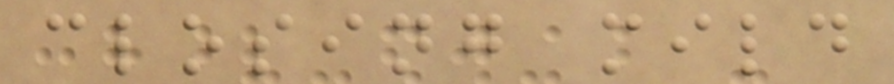closing mild
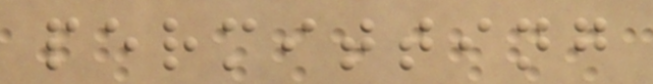permitting
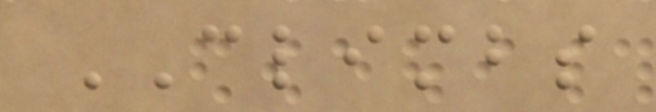CLIMBS
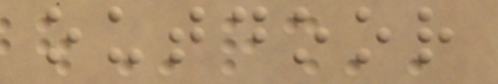outdoor
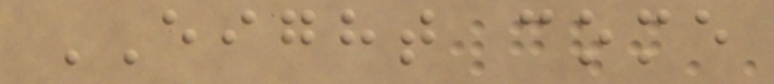EIGHT come
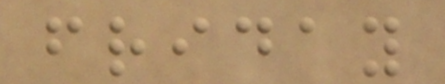friday
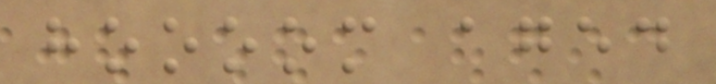hoooom aged
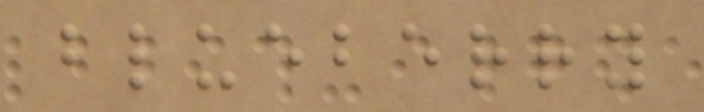blueberry
